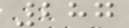287
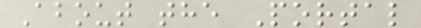About the Portal
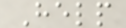Help
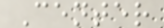Center
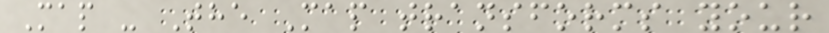Map - The Map transforms your
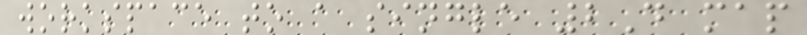workspace to a single 2D map
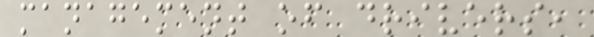management of drivers,
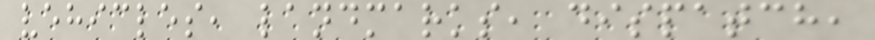vehicles, landmarks, dispatch,
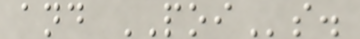and POIs.
